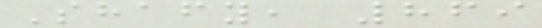Shafy, 869
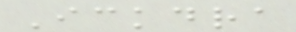Ickdra
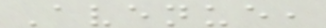Avenue,
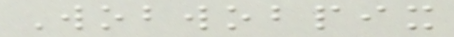Wobwobpix
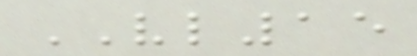VL15
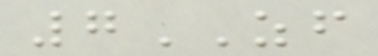7ZF
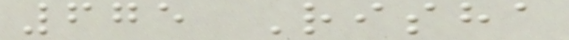675 Risha
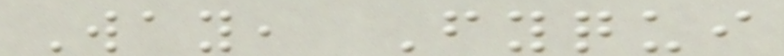Way, Fyqui
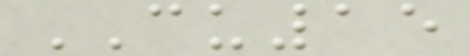CU15
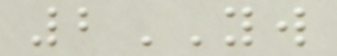2YW
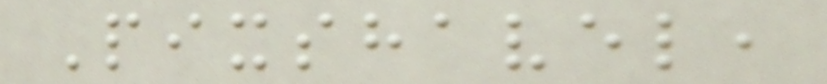Pixshavel,
